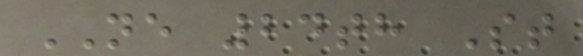NE 24th St
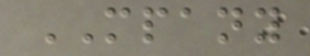MPANY
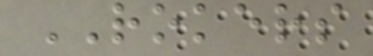ROKERS
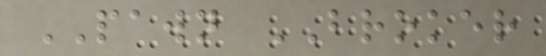PAWN BROKER
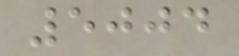5004
